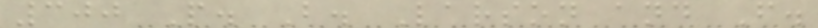300 P. B. Larson and F.
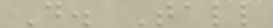D. Tall
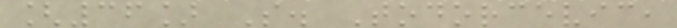[36] S. Todorcevic,
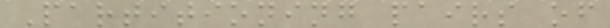Partitioning pairs of
